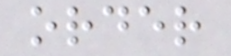order
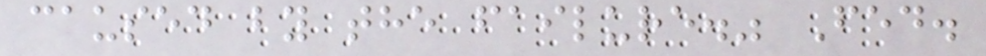caused by the failure." Fed.
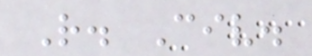R. Civ.
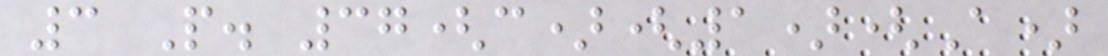3 P. 37(c)(1)(A)
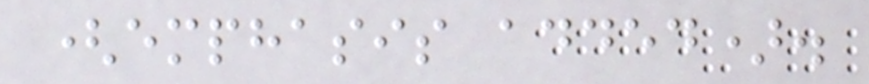(emphasis added).
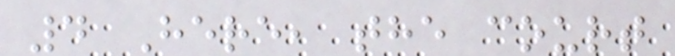4 Here, the court
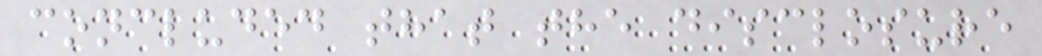concluded that the disclosure
